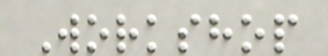Workshop
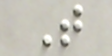T
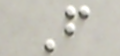F
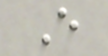E
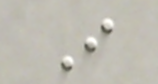I
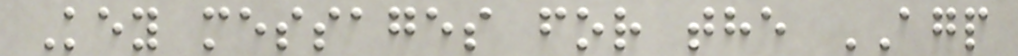Key messages for the AGP
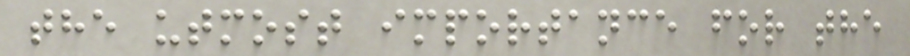the utmost importance for the
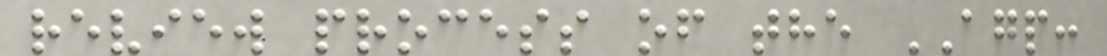review process of the AGP:
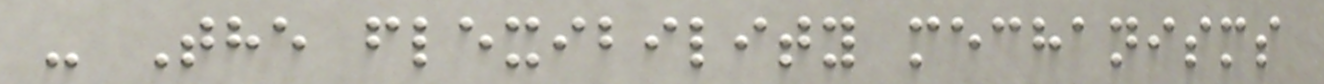- The flexibility mechanisms
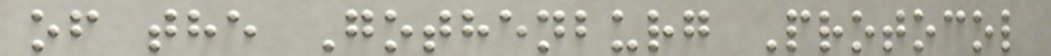of the Gothenburg Protocol
